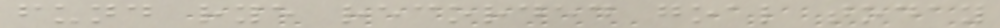fund rye recorded goal today
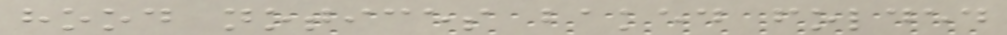hood notices baked folded
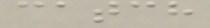catch
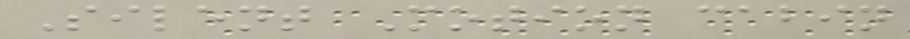Silent Motion cabin
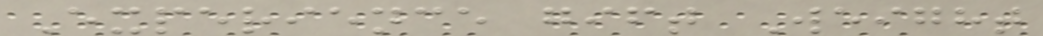Experience gift Weight
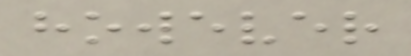however
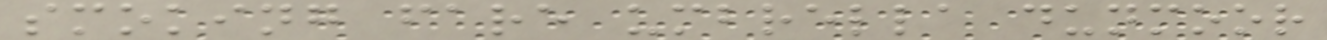smoking fare umbrella dunmoor
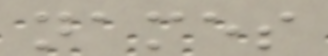names
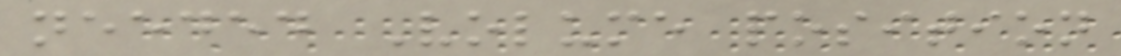needed Volume position
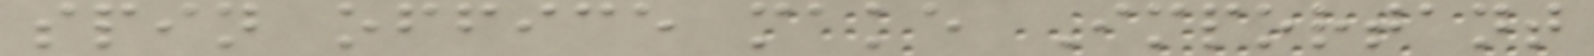spin office make Important
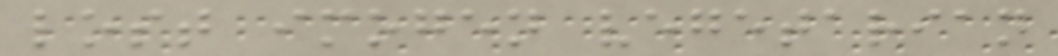lost imogen vegetarian
